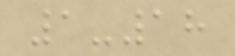1-18
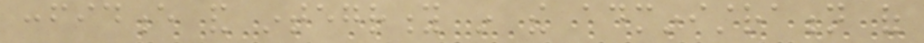confidence and integrity in the administration of
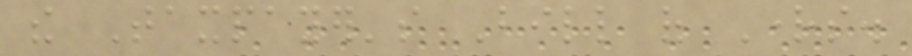the Taxpayer's Bill of Rights.
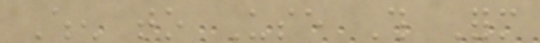When to Use This Form
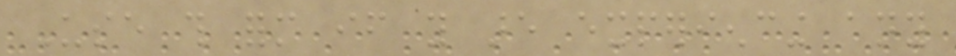Use this form if you are experiencing any
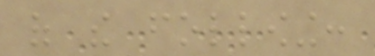of the following:
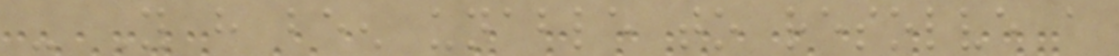- You have been unable to resolve a
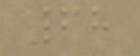68
